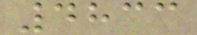4833
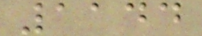1144
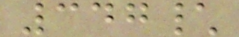347\
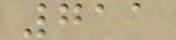711
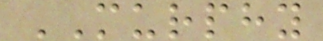MURPHY
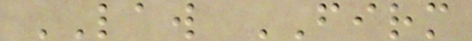LAW FIRM
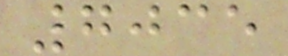7035
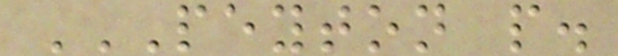PEYTON P.
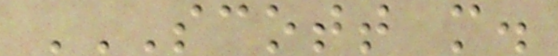SCOTT M.
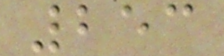253
